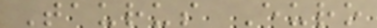Taurus Euro
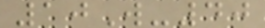10W-40
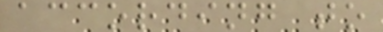according to
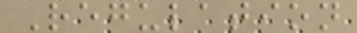Regulation
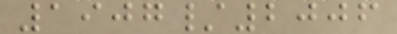1907/2006
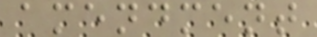amendment
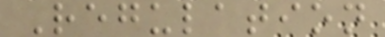Regulation
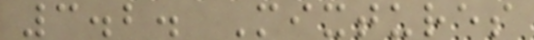3.2. Mixtures
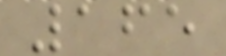165
